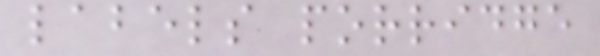labels porridge
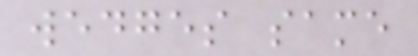wedges same
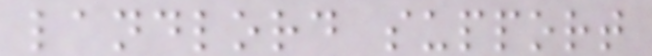landlord support
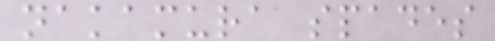nakamura spades
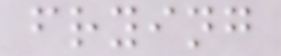frying
